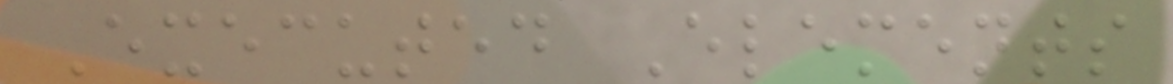Executed Elements
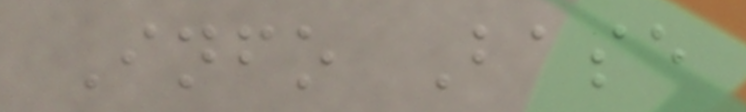Info Base
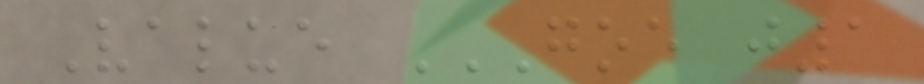Value GOE J1
